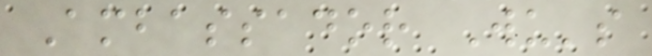Ambassador Wu's
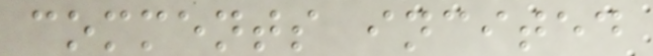comments incited
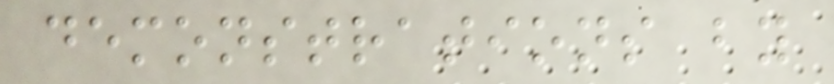demonstrations by
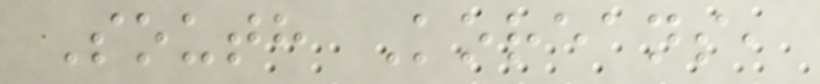South Koreans,
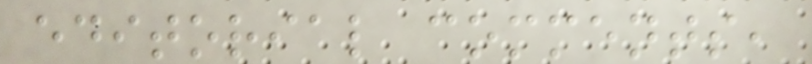editorial comments,
